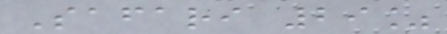Safari 29%
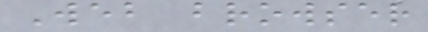Web browser
